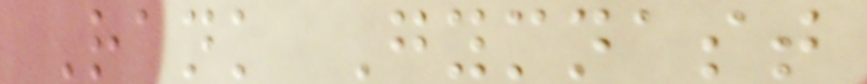Rank Gymnast
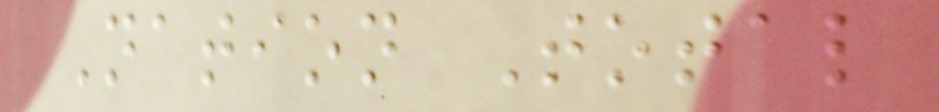Nation Total
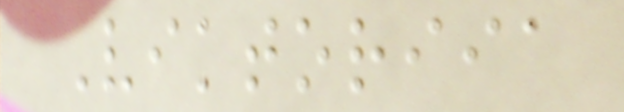Viktoriia
